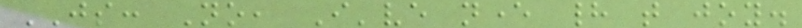JS: No, I've never had that joy.
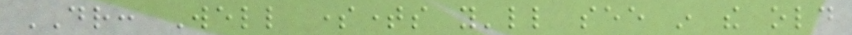DR: Well sometimes you'll see in the old
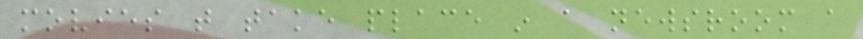movies that take place in a newsroom a
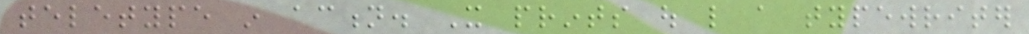teletype in action. It prints out like a typewriter
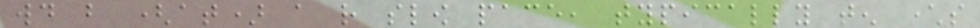would but (at) a rather slow pace, typically ten characters
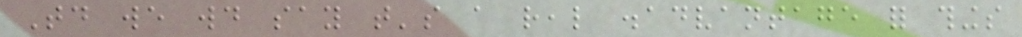Today we would say that's a real disadvantage for things
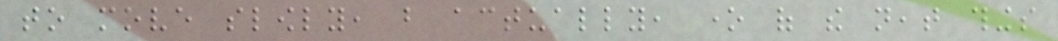to move slowly, but actually, one of the neat things
